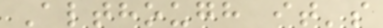Although it's
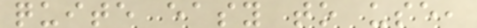quite easy to use,
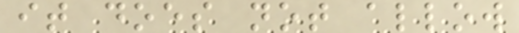it does not allow
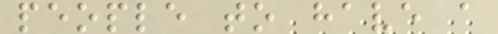people to have a
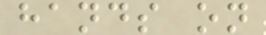hands on
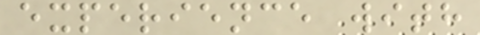experience with
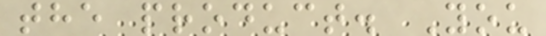the product. You
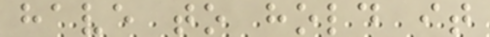have to hold it
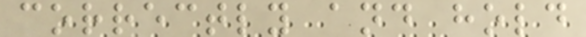correctly and hold
